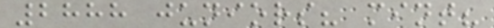2888 juniors? mint?
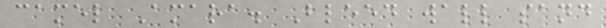camel Amara. Bleed wall sand
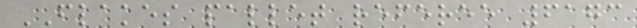FLAKES pallet referee 6173
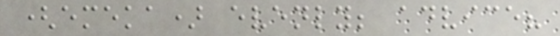(emeka) evenly; advice?
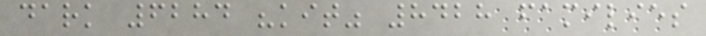dark 6284 "kit" 8428 families
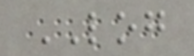LOG
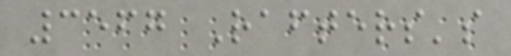3567 Rafters's
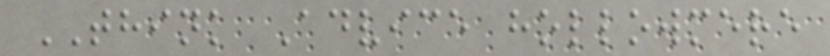THINK Advice hollowmere
